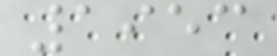1953
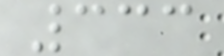333
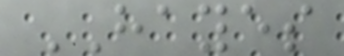HAYES
